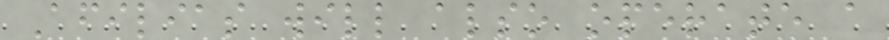Afilias will also operate a
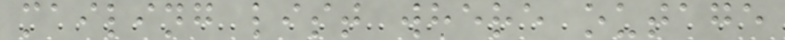mailing list where outage
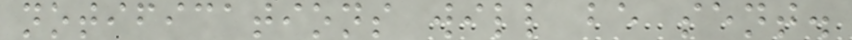notifications will be sent.
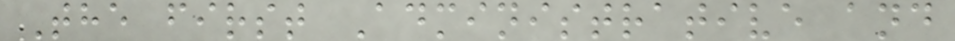The first Administrative and
